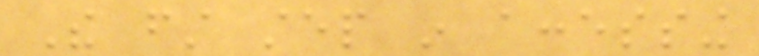The first step in accessing
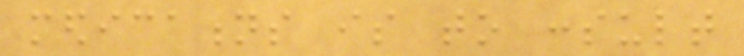medications is to consult
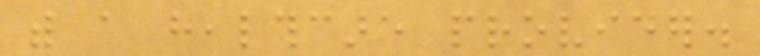with a healthcare provider.
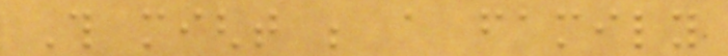This might be a family
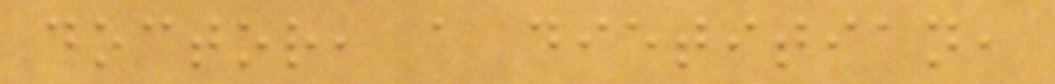doctor, a dietitian,
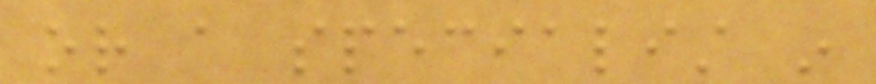or a specialist in
